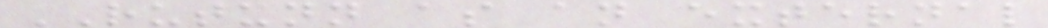RUTXNN as an external
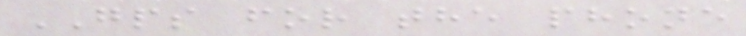GPS for the phone
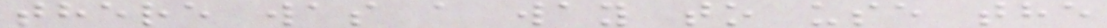there was a way to use the
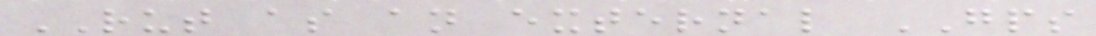RUT as an external GPS
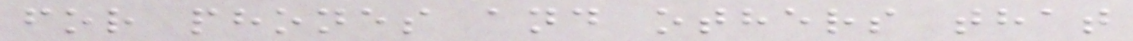for phones and others that
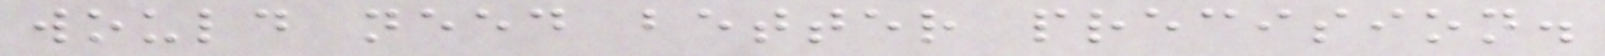would need better precision.
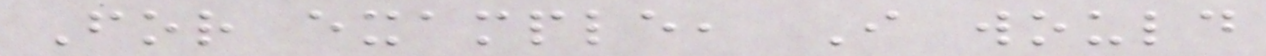For example, I would
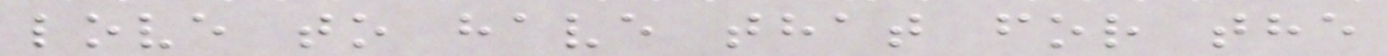love to have that for the
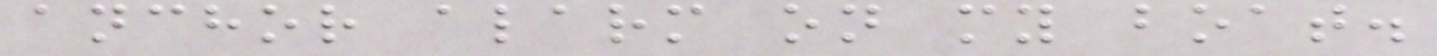anchor alarm on my boat.
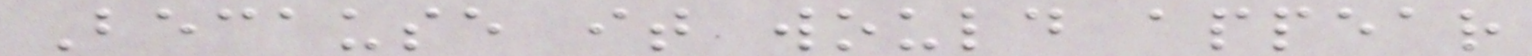Because it would appear
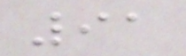91
